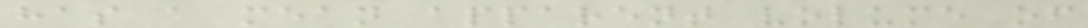has a mean apparent volume of
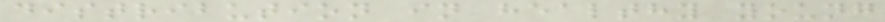distribution in healthy young
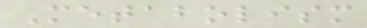Metabolism
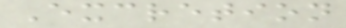Excretion
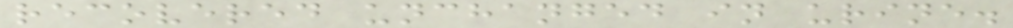recovered unchanged in urine.
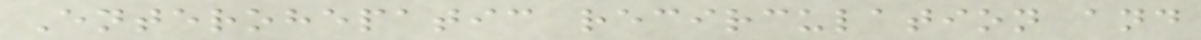Enterohepatic recirculation and
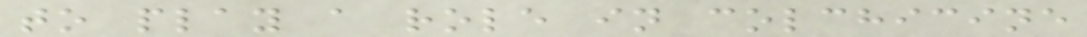to play a role in colchicine
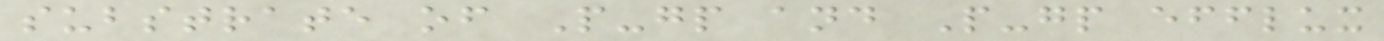substrate of P-gp and P-gp efflux
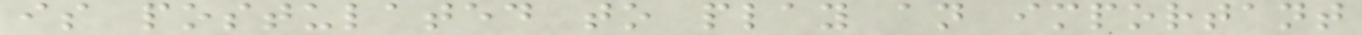is postulated to play an important
